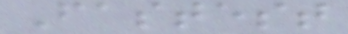Fastest
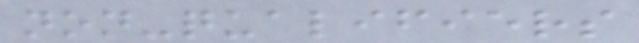non-qualifiers
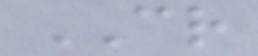CR
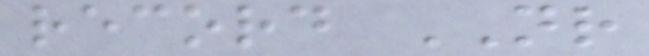record NR
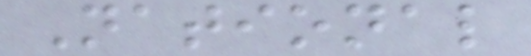National
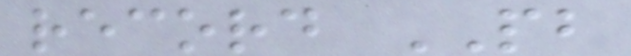record PB
